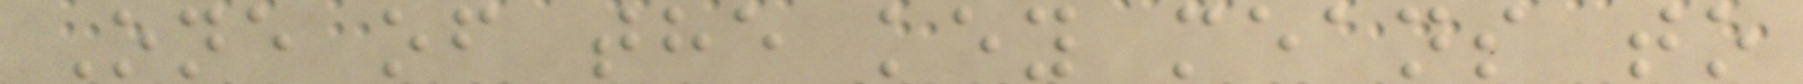One of the key means to
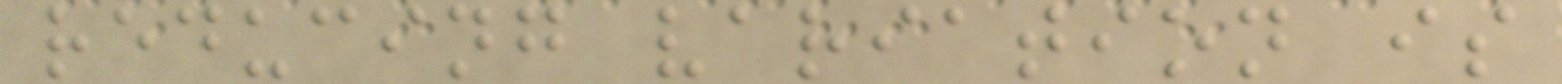reducing variation is
